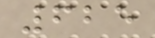625
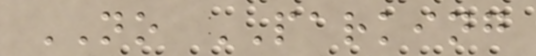NO PARKING
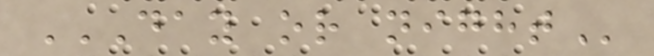DAY OR NIGHT
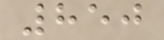850
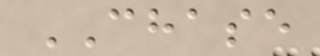CHASE
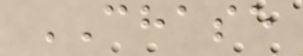CHASE
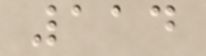114
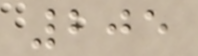205
